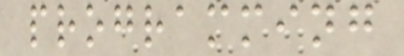programming
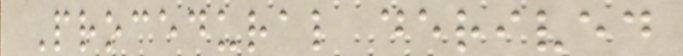Procedural derived
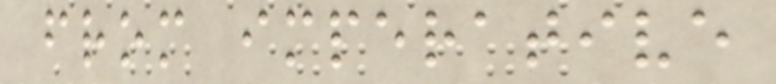from imperative
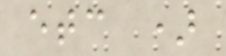etc )
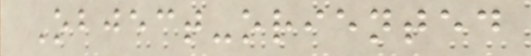Object-oriented
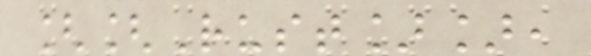[[Rust]],
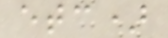etc)
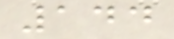144
